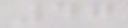47
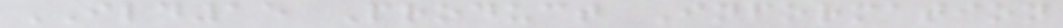ILD15 Product Information
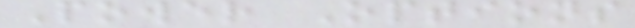Power Options
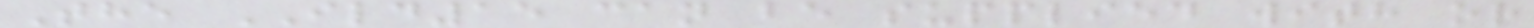The ILD15 can be supplied with or
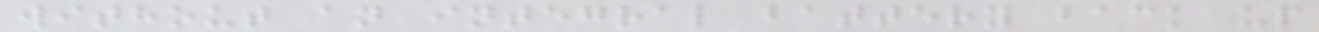without an integral battery back up
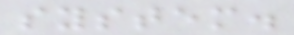system.
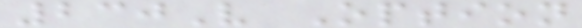230V Option
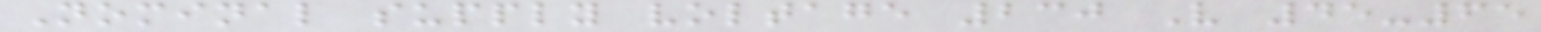Nominal supply voltage 230 V 45-65
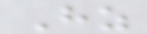Hz
